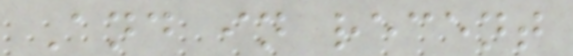And in recent
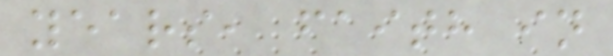years, faith in
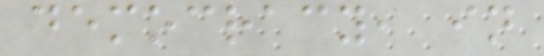democracy, in
